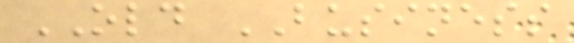OLD BUSINESS
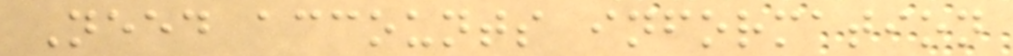Need accounts information
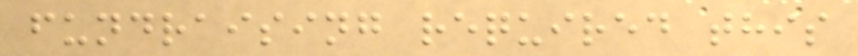fundraising required this
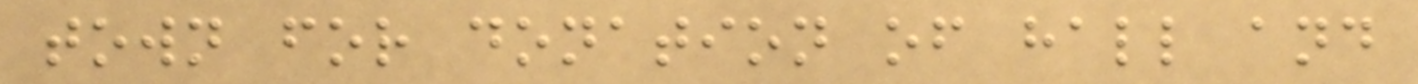town for donation of hall and
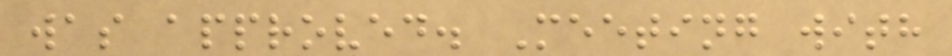was approved. Meeting with
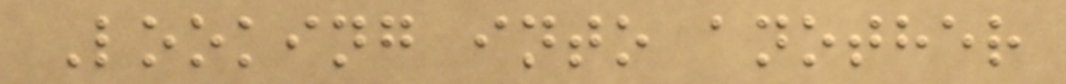Looking into another
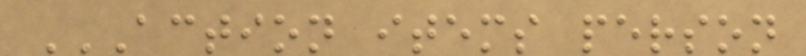ACTION ITEMS PERSON
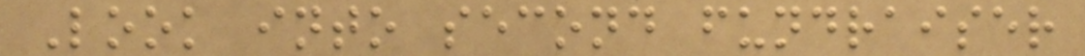Look into second fundraiser
